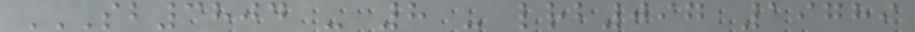SB3804 - 8 - LRB097 19789
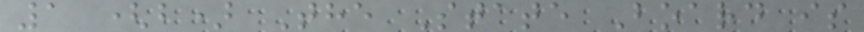1 (b) The State Board is
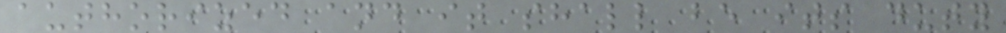authorized and it shall be its duty
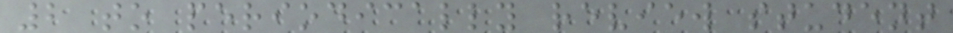2 to periodically review student
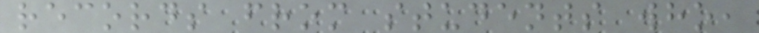records from students who,
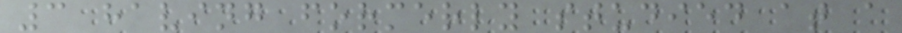3 having formerly studied at a
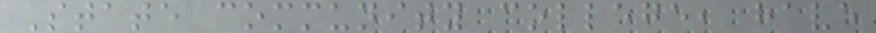State community college, have
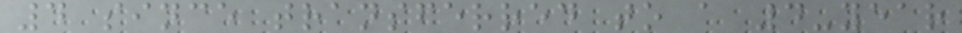4 since transferred to a 4-year
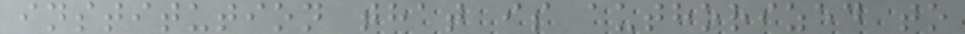institution that is authorized to
